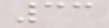33
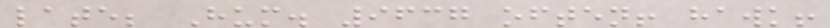late; Hum. 9637 often! hawk!
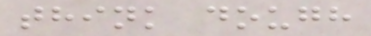think dough
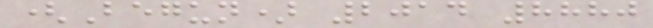(Begun) 2014 8880
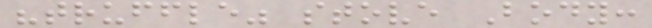"truffle" stove Body:
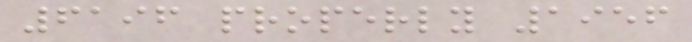6196 properly 1956
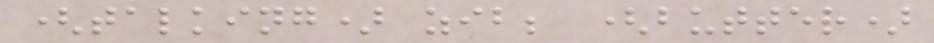(talking) zib; (butter)
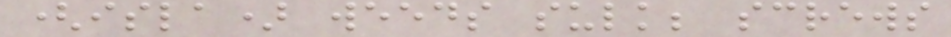(isla) weeds sulk; screws
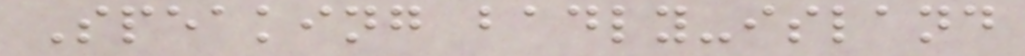Speaking badly-island
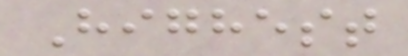Highest
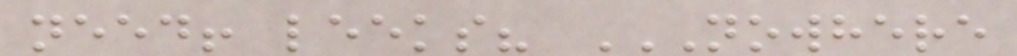need! leeks? NOWHERE
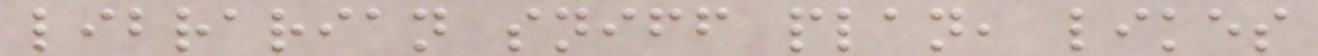librarian sniff plan, likes
